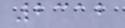2312
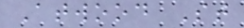Atwood St
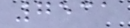7531
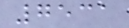7531
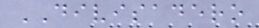DIVISADERO
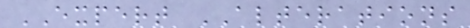EXPERT ALTERATIONS
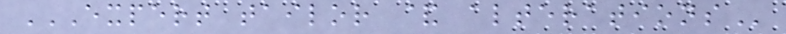EXPERT TAILOR & ALTERATIONS
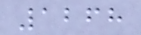1268
